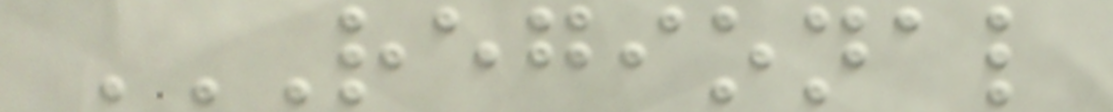REGIONAL
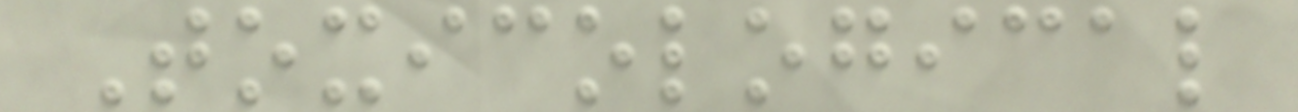Toxicological
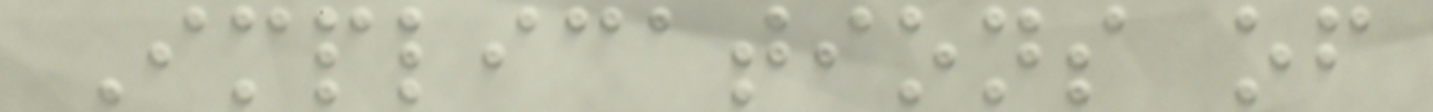Implications of
